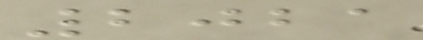2021
